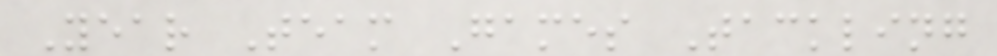Year Team Games Tackling
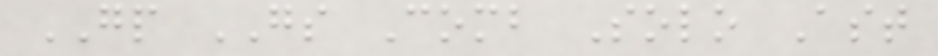GP GS Comb Solo Ast
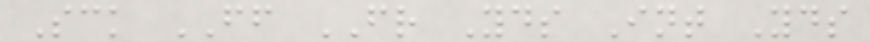Sck FF FR Yds Int Yds
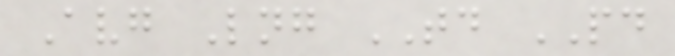Avg Lng TD PD
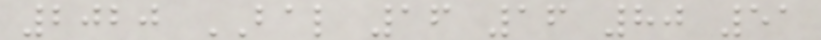2020 BAL 16 16 80 51
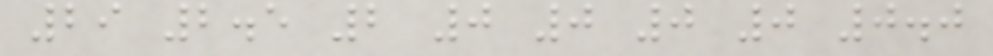29 2.5 2 0 0 0 0 0.0
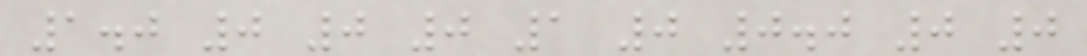1.0 0 0 0 1 0 0.0 0 0
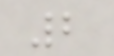2
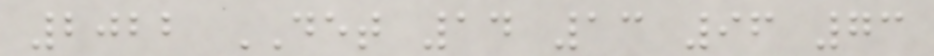2022 DET 14 13 96 73
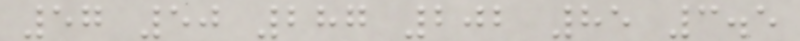57 50 287 202 85 3.5
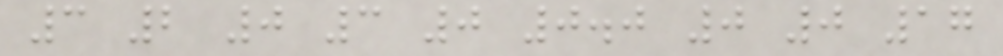3 2 0 3 0 0.0 0 0 17
